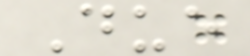Due
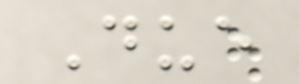Due
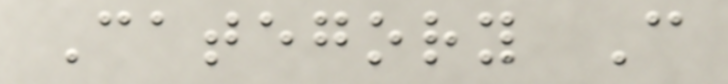Category C
